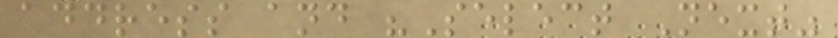address and "Select Next"
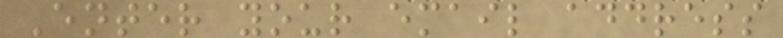Enter your email address
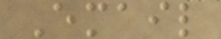Email
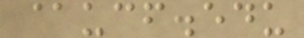@ucf.edu
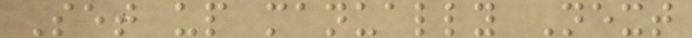Set up manually Next
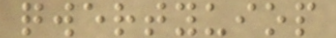qwertyuiop
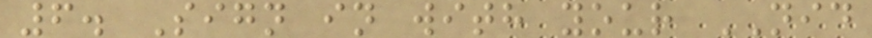6. Sign in with your NID
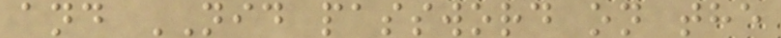and NID password on the
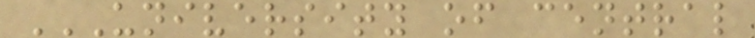UNIVERSITY OF CENTRAL
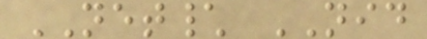NET\ NID
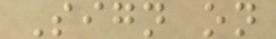Sign on
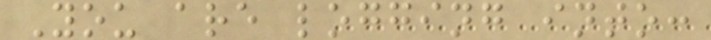You are logging into:
